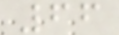66
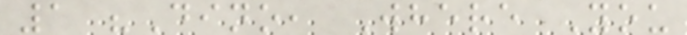1 "Dino, Where You
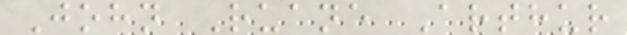John Ruane Arthur
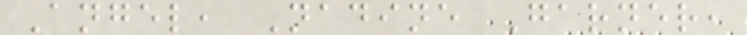Angel, Nadine Garner,
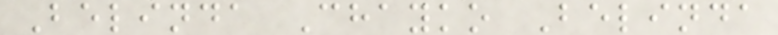Belinda Chayko Belinda
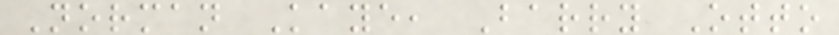Norman Kaye, Barry Otto
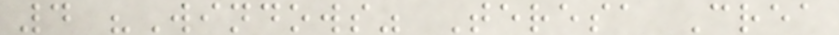4 "Windows" Teresa Crea
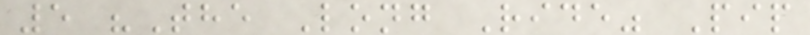5 "The Long Ride" Pip
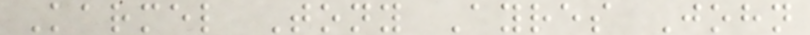Karmel Tony Ayres John
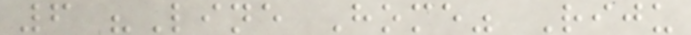6 "Line Home" Riju
